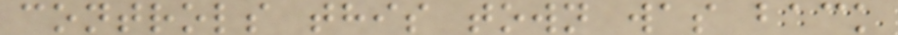controls this town was back
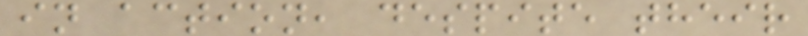in action, despite their
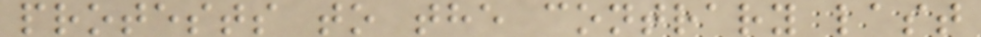protests to the contrary last
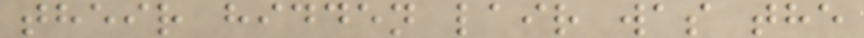their hidden lair was the
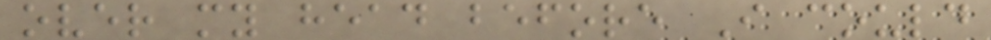over my head before I could
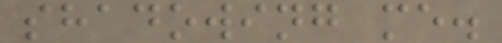shadowing me.
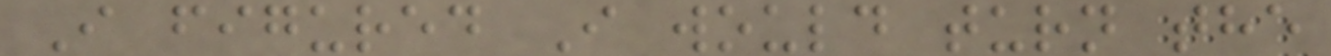I figured I would turn the
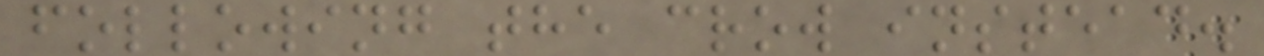following the crow instead.
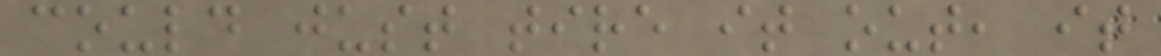could just tire it out, it
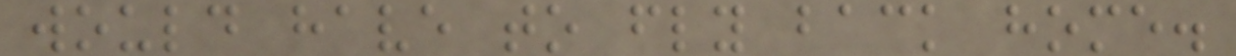would have to fly back home.
